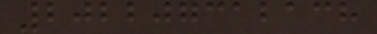202207312138
